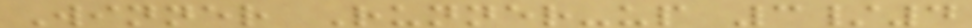Winner Runner-up 3/4
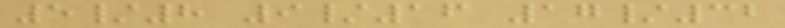5/8 9/16 17/32
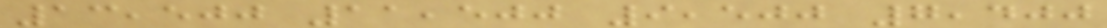13,500 11,500 9,500 7,400
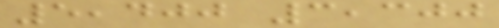5,400 3,300
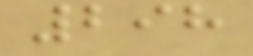298
